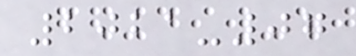2021-07
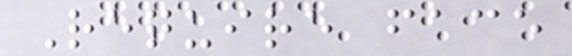Require face
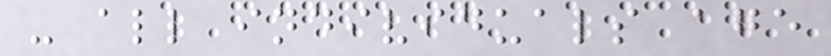- all individuals age
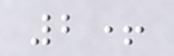2+
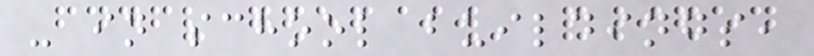- in school buildings,
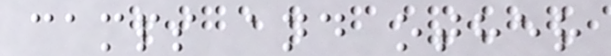camps and other
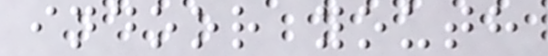indoor youth
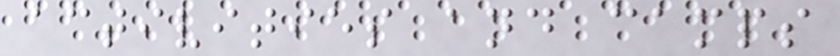activities and camps
